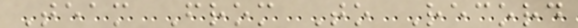Team From To Record
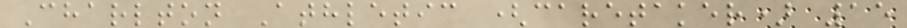Charlton Athletic (caretaker) 15
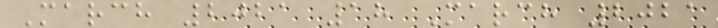March 2021 18 March 2021
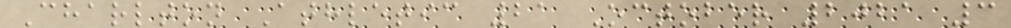Charlton Athletic 21 October 2021 3
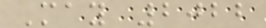May 2022
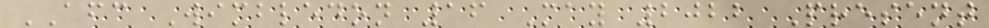AFC Wimbledon 16 May 2022 Present
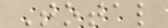Total
